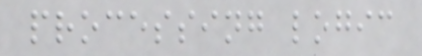processing logic
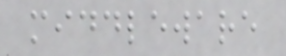middleware
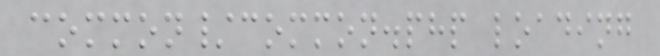common/common.php loading
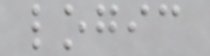logic
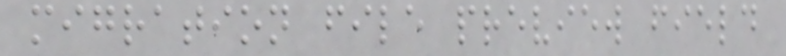migration file preview field
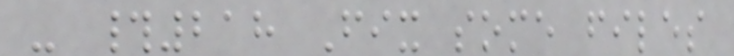- #218 Fix some files
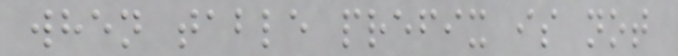when table prefix is not
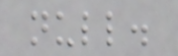null.
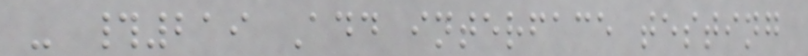- #219 Add interface testing
